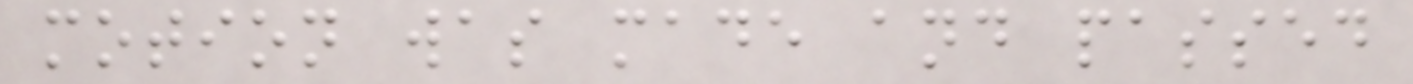motion was made and passed
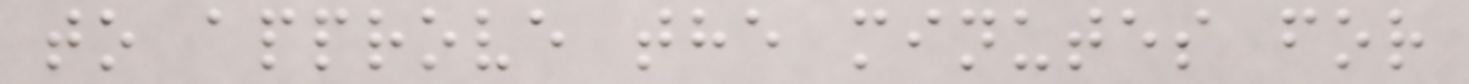to approve the minutes for
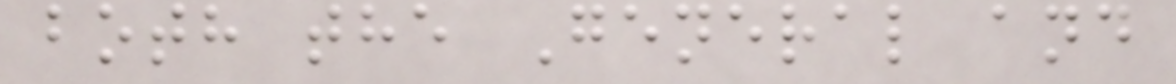both the General and
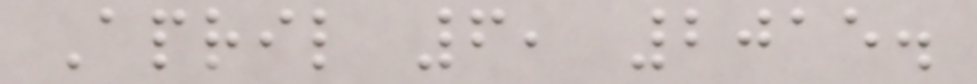April 6, 2015.
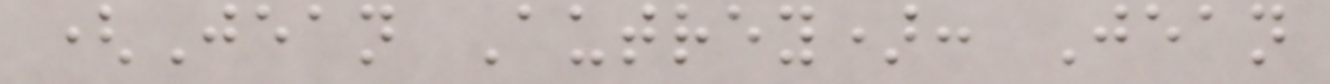(Jean Autrey): Jean
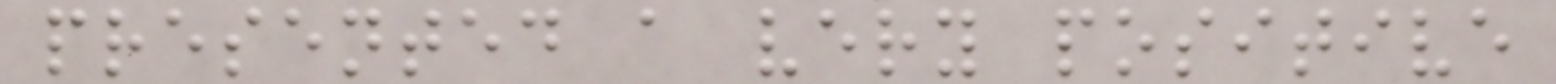presented a very positive
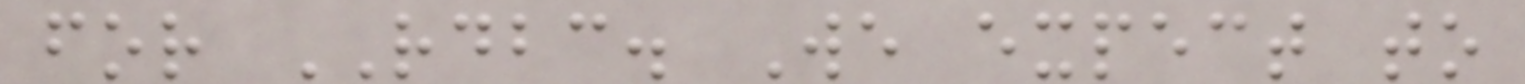for RDBC. We expect to
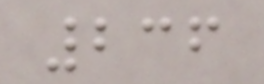236
